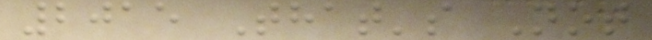2015 That's Not
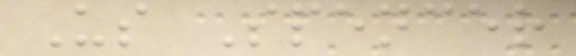Us Spencer
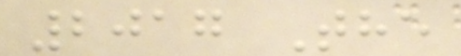2017 The
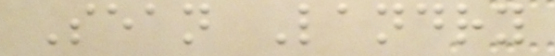Sean Landry
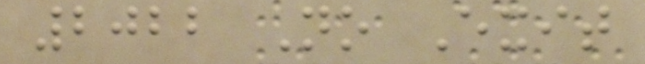2022 No Exit
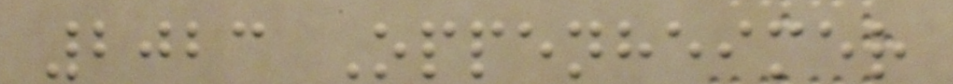2023 Oppenheimer
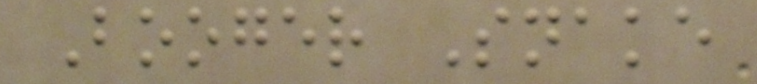Booger Snake
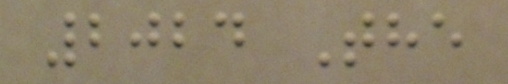2024 The
